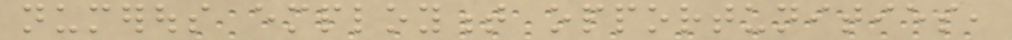numerous employment opportunities,
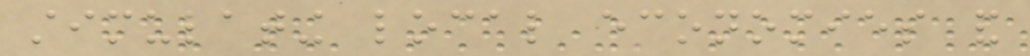stimulating local economies and
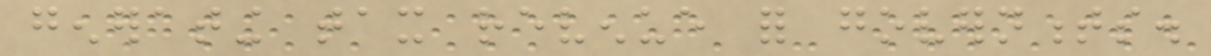generating tax revenue for governments.
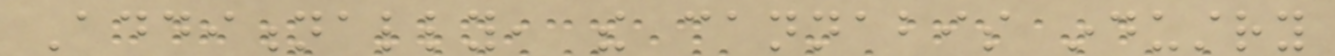Additionally, the cannabis industry
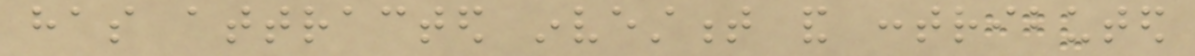has attracted investment and contributed
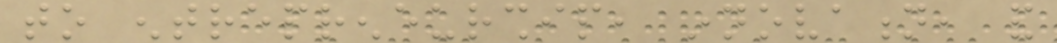to entrepreneurship, innovation, and
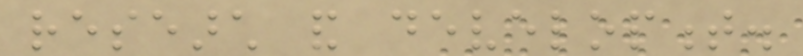research and development.
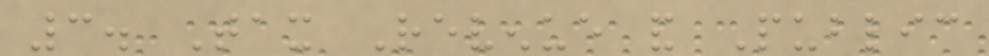3. Tax Revenue and Public
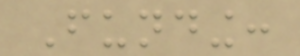Funding:
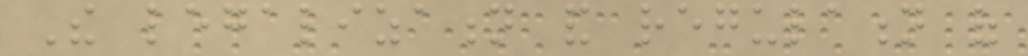The legalization and regulation of
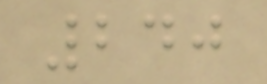240
